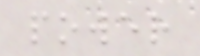power
